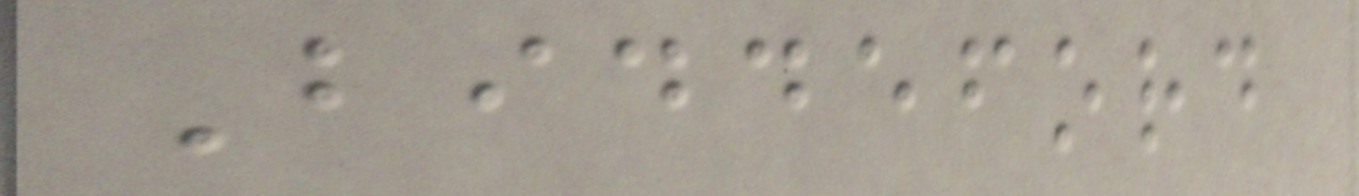Biddeford
